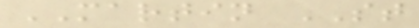MARTIN ST
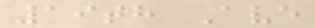19th Ave
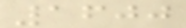1600
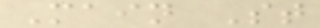Main St
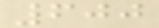600
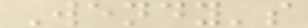Wendy's
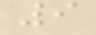9
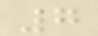7
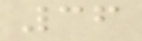36
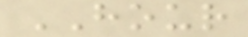HOUR
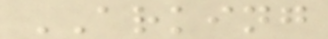ARKING
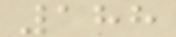188
